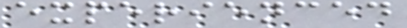experienced
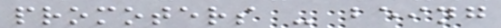promoters - being
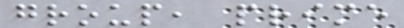group, prime
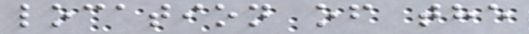location of the
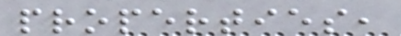properties,
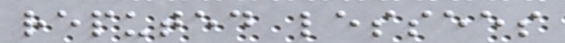reputed lessees
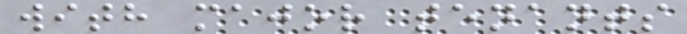with major tenants
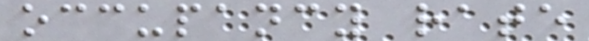occupancy rate
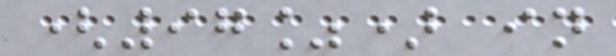(97%) in
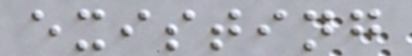existing
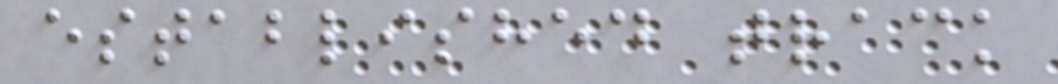established track
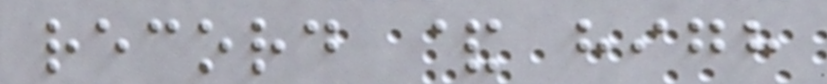record & high
